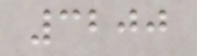3200
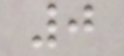0
